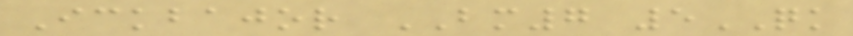Ickbajor BM7 5QK
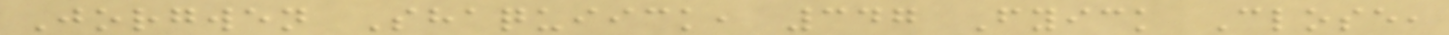Jorgwen Shaquiick, 347 Fyick Close,
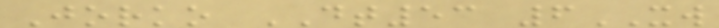Jorko DT53 6XW
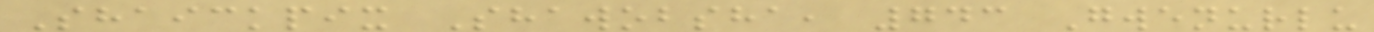Shaickpix Shawobsha, 743 Gwenurlu
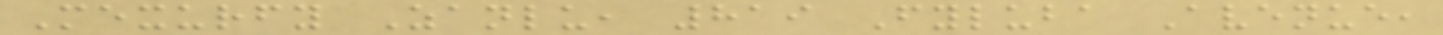Mexurfy Zanlu, 819 Fyluba Avenue,
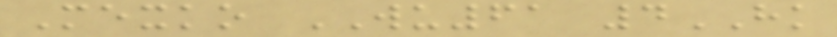Mexko WU61 4HK
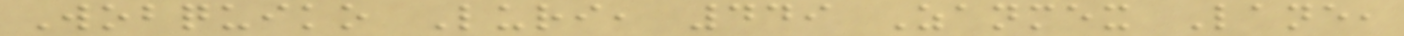Wobquiko Luri, 449 Zanmex Lane,
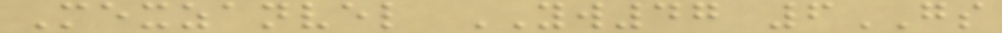Mexzanvel YW47 6GS
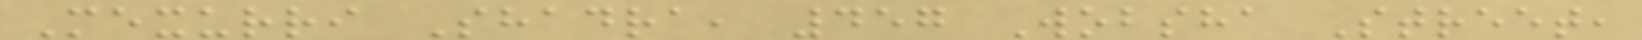Mexurri Shadra, 457 Wobsha Street,
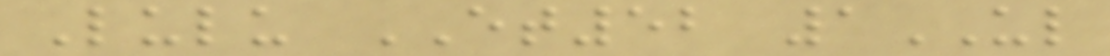Lulu ET52 1UL
